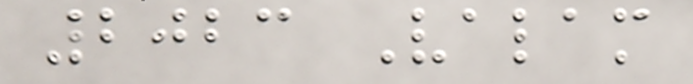2023 Valam
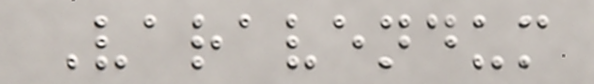Varavendum
